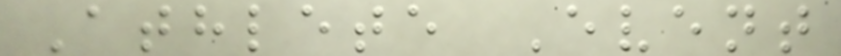Athlete Event
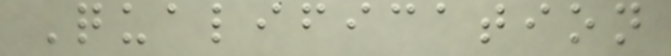Qualification
